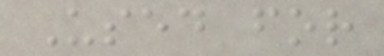Used for
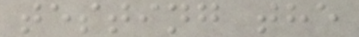testing the
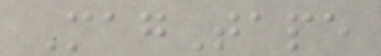MagTape
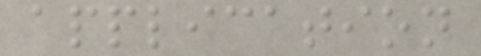application
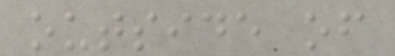outside of
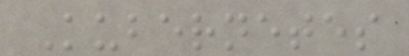Kubernetes
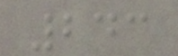243
